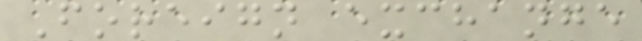Foreign exchange
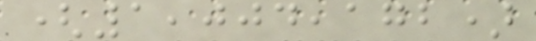(1,004,172)
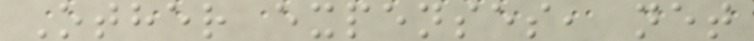Other expenses, net
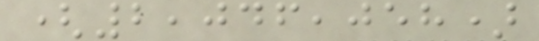(2,046,058)
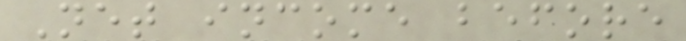Net income before
